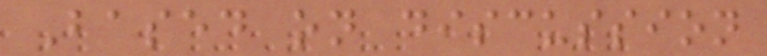Based on discussion
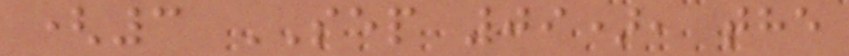(3 SEP 09), the
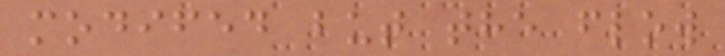modifed but the flow
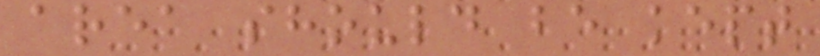area should be kept
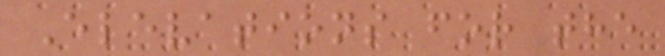Elevations for the
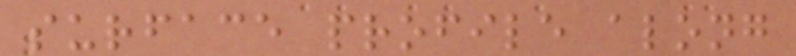surface profile along
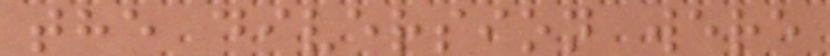the diversion were
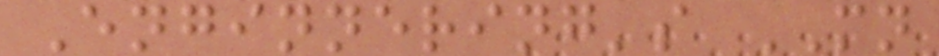Enginnering's MN
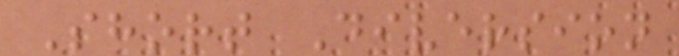Short Diversion
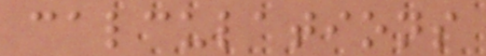calculations
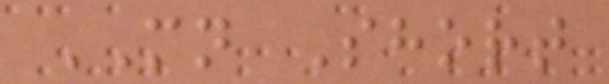MN Short
